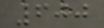600
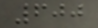600
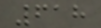618
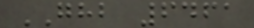GHB 6461
